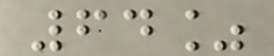64%
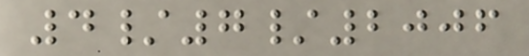4/7/2006
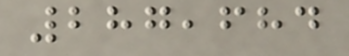287,684
